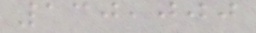130,000
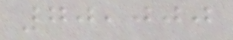70,000
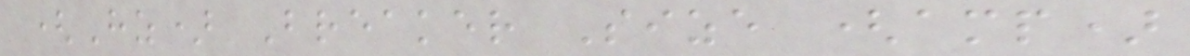(Hz) Breaker Size (amp)
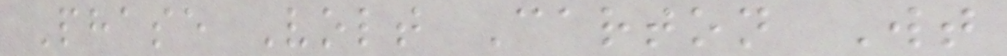Phase Volt Carton Wt
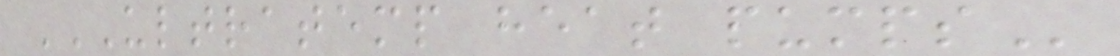ULTRATEMP HEAT PUMPS
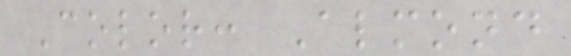Color: Almond
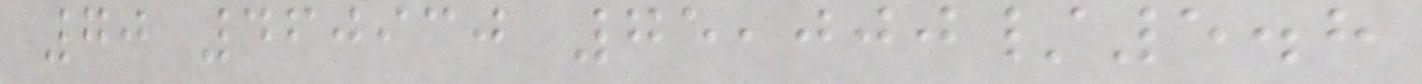70 460930 75,000/5.8
